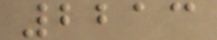2213
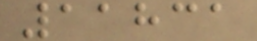11831
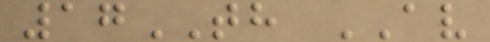17TH AV
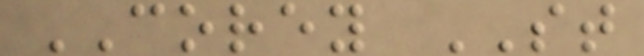COREY ST
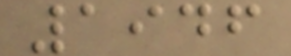1946
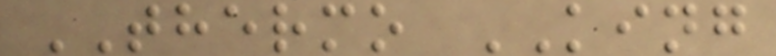THERMO KING
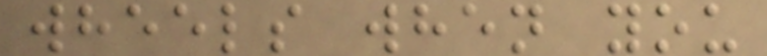wheels when you
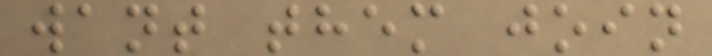want them join
